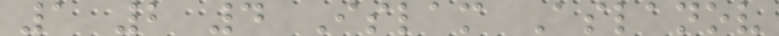1 2 4 Islam Aslanov
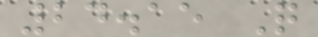24.15 Q
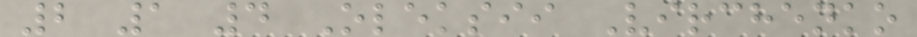2 1 4 Oleksii Virchenko
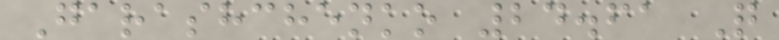Garashchenko 24.61 Q
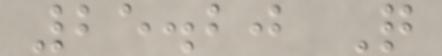25.20 Q
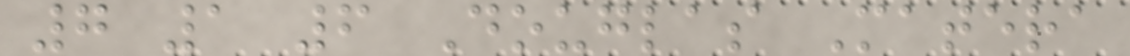7 1 6 Douglas Matera
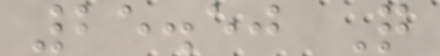25.50 Q
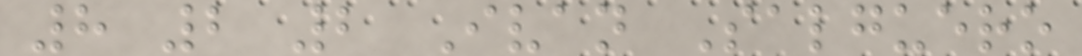8 2 2 Ivan Salguero
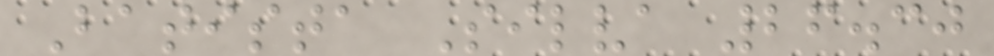Batista Silva 26.30
